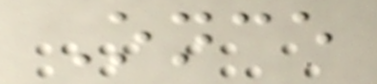Once
